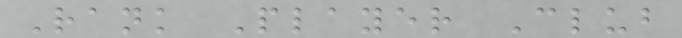Rank Player Club
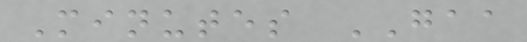Minutes GAA
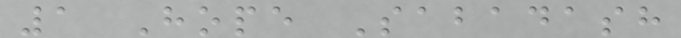1 Hope Sabadash
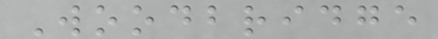Woodbridge
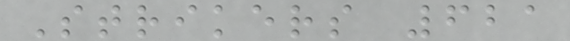Strikers 621
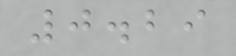0.29
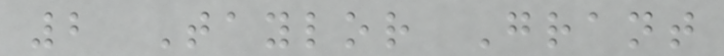2 Taylor Grant
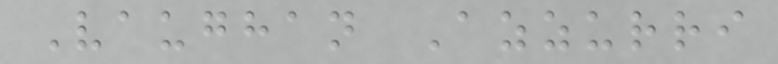Vaughan Azzurri
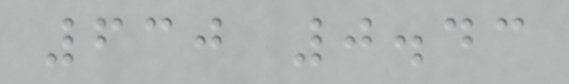630 0.43
